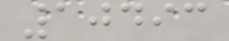10493
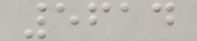5614
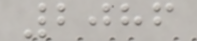2086
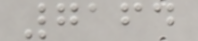7164
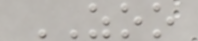ZOO
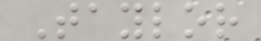Taylor
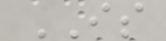IS
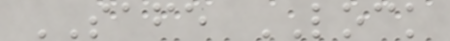SAFE LOCK
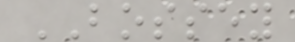BOSSEY
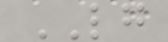LG
